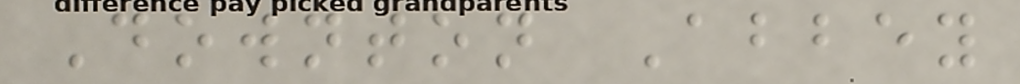Downton Abbey
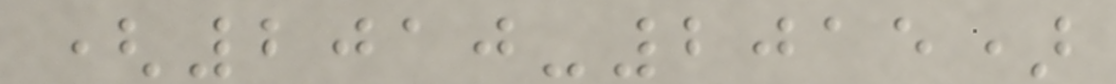(2010-2015)
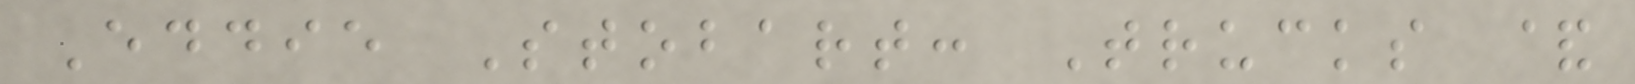Eddie Stobart: Trucks &
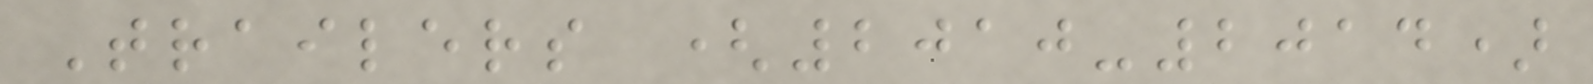Trailers (2010-2014)
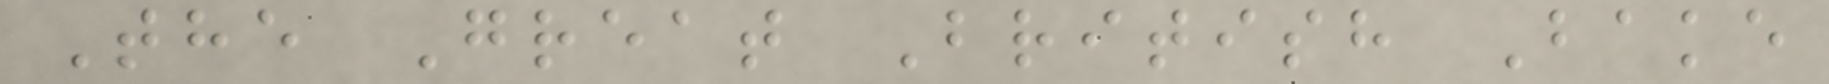The Great British Bake
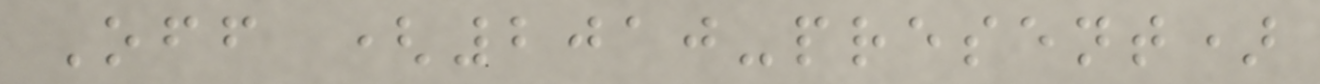Off (2010-present)
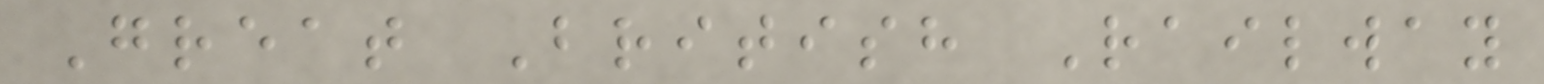Great British Railway
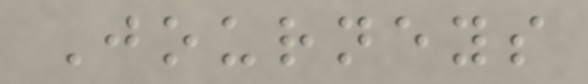Journeys
